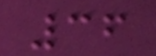36
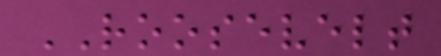ROOSEVELT
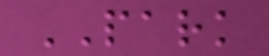PARK
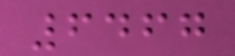6467
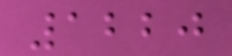1220
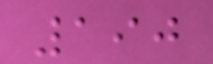190
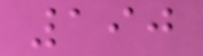190
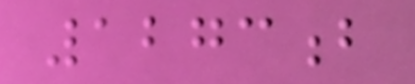1273b
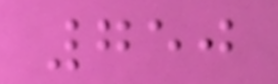750
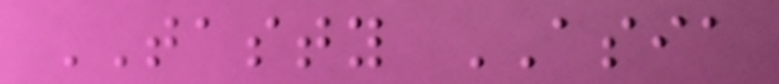TASTY ASIA
